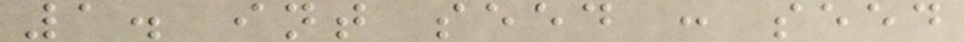1. int seed : seed
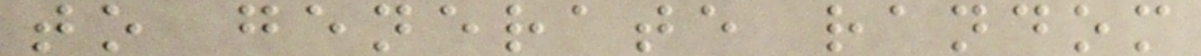to generate random
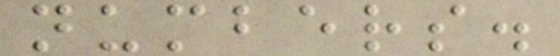numbers.
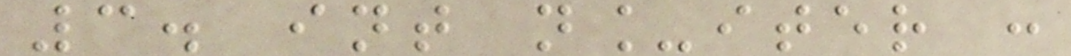3. int n_iter :
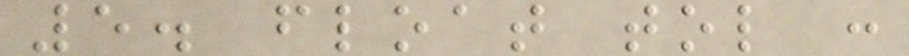5. float tol :
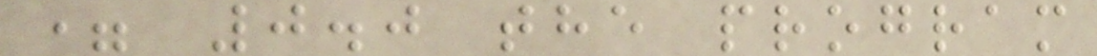= 0.0 the program
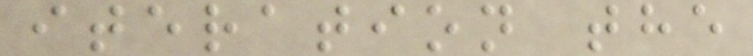iteration the
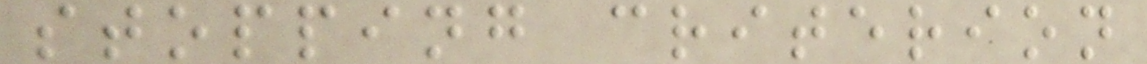stopping criterion
